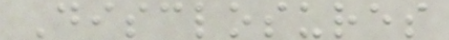Disclosures
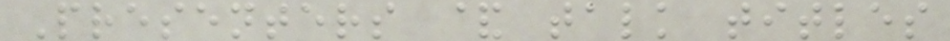Presenters & talk titles
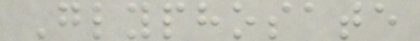Glyphosate
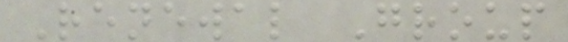Renewal Group
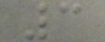3
